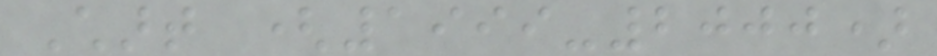Chart (1999-2000)
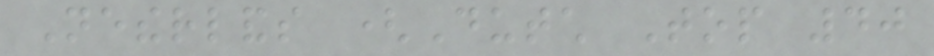Netherlands (Dutch Top 40
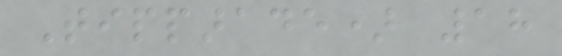Tipparade) 18
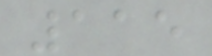115
